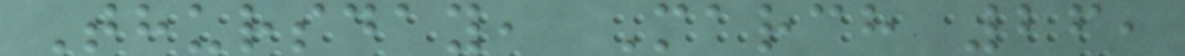Thursday, March 26,
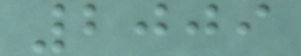2009
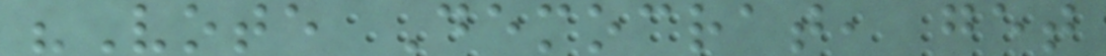"Vote Democrat, get
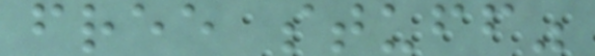free stuff"
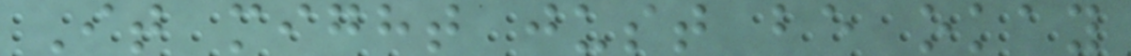It might just be okay
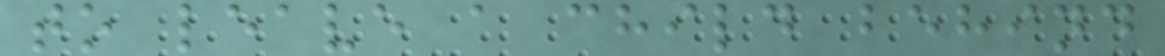to leave a child behind
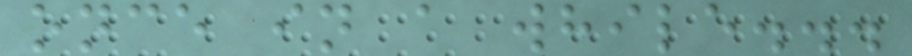once in a while...
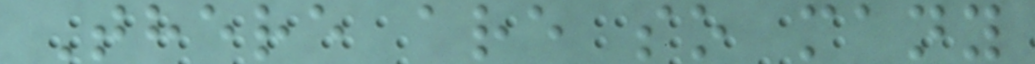There are so many
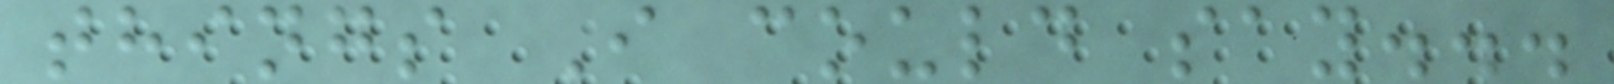things I could say...
